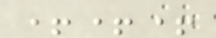+++
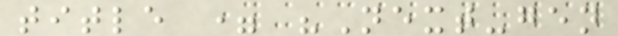title = "Next-gen
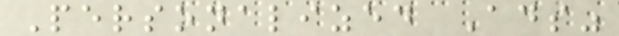Personalized Ads"
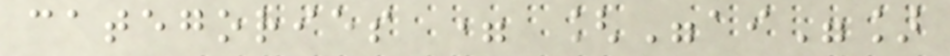categories = ["ai"]
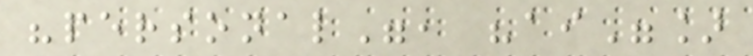"personal", "ai"]
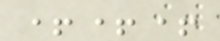+++
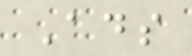Ads
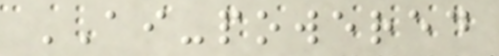AI-powered
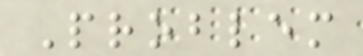Problem
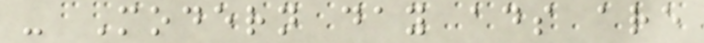- Modern day ads are
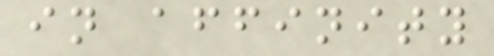in affinity
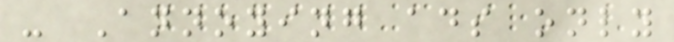- Annoying ads only
